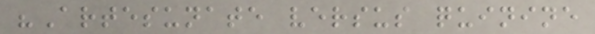"Artesunate versus quinine
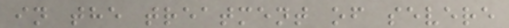in the treatment of severe
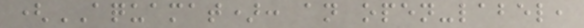(AQUAMAT): an open-label,
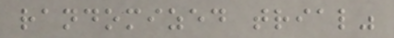randomized trial"
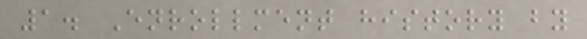1. Enrollment history by
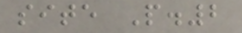site P.2
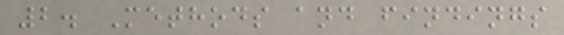2. Methods and findings
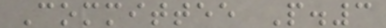Committee P.3
